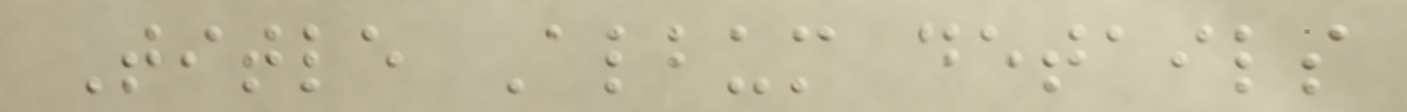Title Album details
